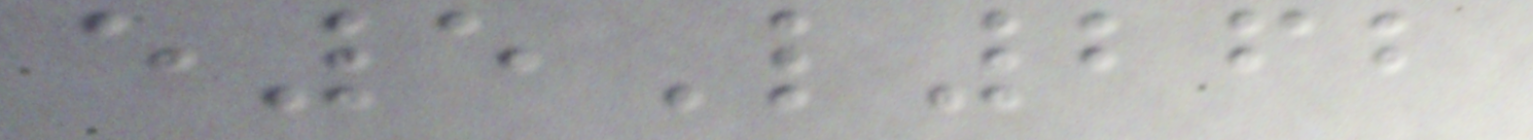e5L262
